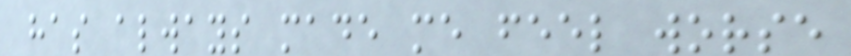has always made me feel worse
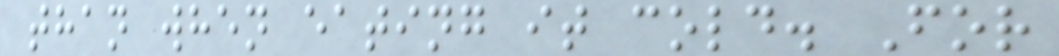than when eating it cold. For
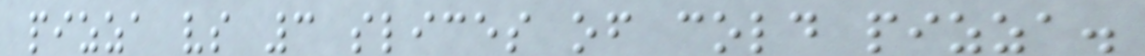pizza vs 3 slices of cold pizza.
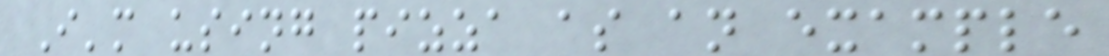I'm using pizza as an example
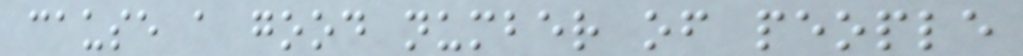cause a good number of people
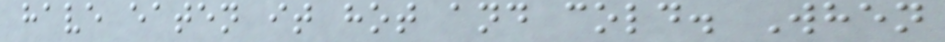have eaten it hot and cold. When
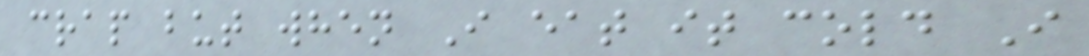crap but when I eat it cold I
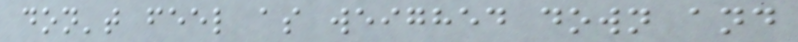don't feel as weighed down and
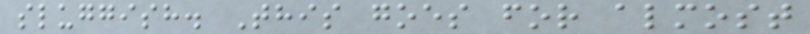sluggish. This goes for almost
